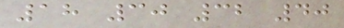18 30 32 40
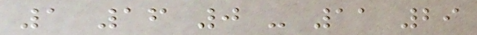1 16 0 - 11 29
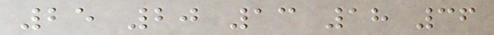25 20 13 18 36
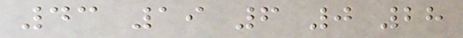43 19 6 0 28
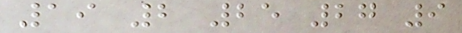19 2 25 27 9
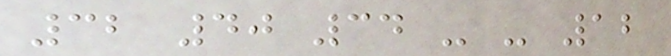32 40 34 - - 12
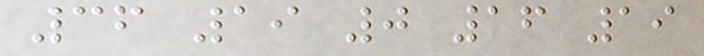36 19 0 16 19
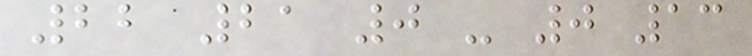22 21 0 - 0 13
